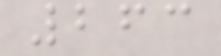263
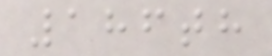186th
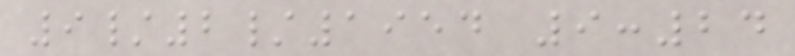9/2/1954 9:24
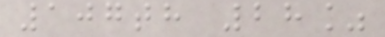107th 28%
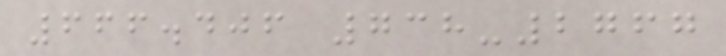666.406 738-2767
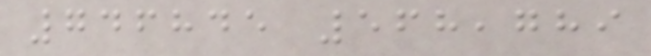746845 568,789
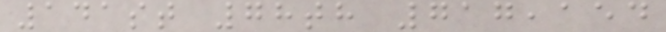141st 78th 717,154
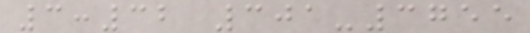3:32 301-3755
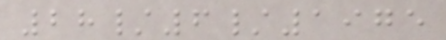28/6/1975
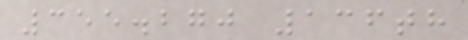355.270 136th
